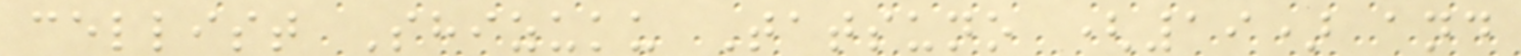cellist Shizuku Tatsuno (19) and
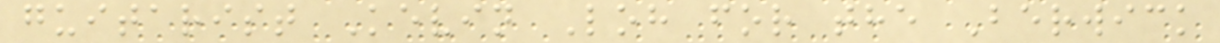guitarist Kevin Loh for the Berwick
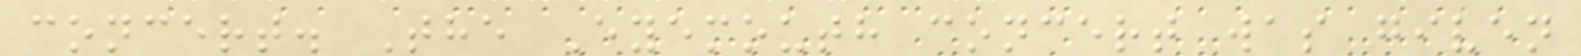concert. The Eyemouth concert was given
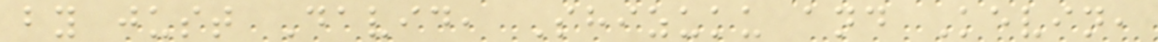by just David, Shizuku and Kevin,
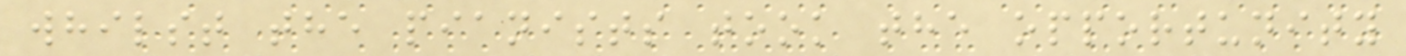whilst the pianists took the opportunity
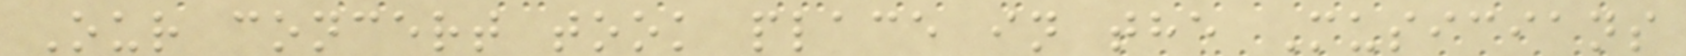Our concert took place in the Musicians
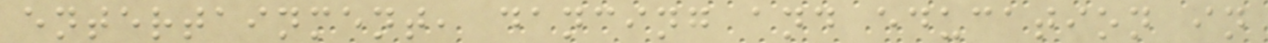entertainment, dancing and education in
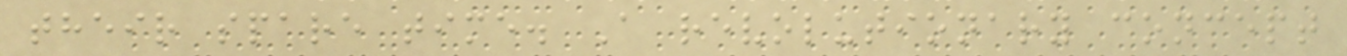their spare time. A revolutionary concept
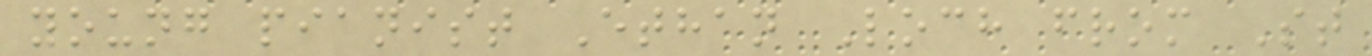young pianist Ethan Loch from St
